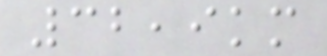32,9km
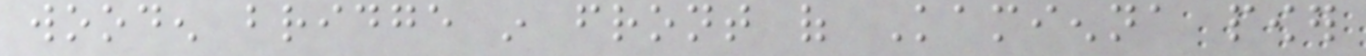wooden bridge in front of Kamienna power
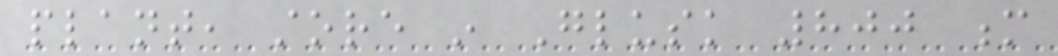plant, store in Glusk 800 m
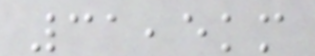31,5km
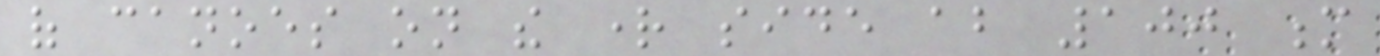of canoes on the right side about 100 m
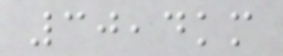30,4km
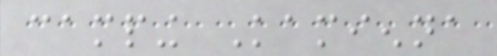camping Kamienna
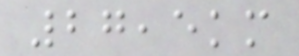27,5km
